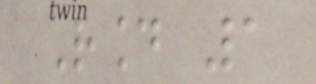Round 1
